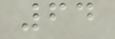64
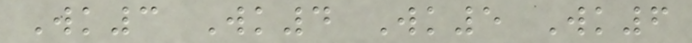Wk3 Wk4 Wk5 Wk6
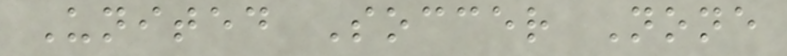United Soccer None
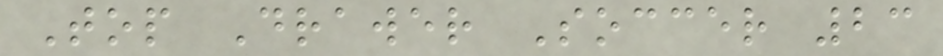Top Drawer Soccer 23
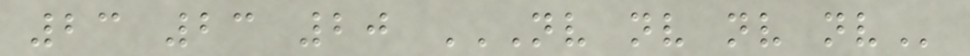23 23 20 NV NV NV NV
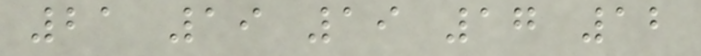21 19 19 17 12
